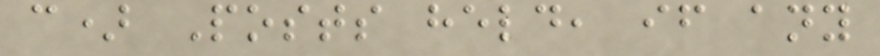c) Posts held, if any
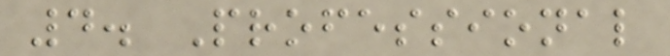4. Professional
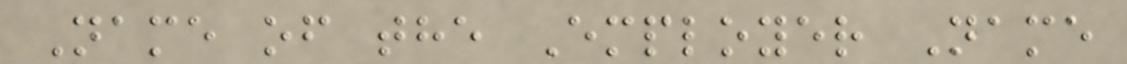Name of the Employer Name
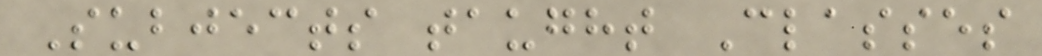Subjects taught Classes
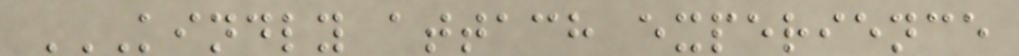KINDLY ATTACH EXPERIENCE
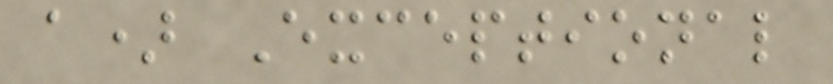a) Exceptional
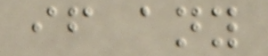if any
